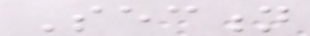Section
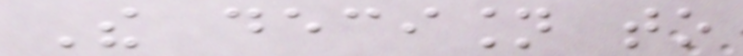The decision to
